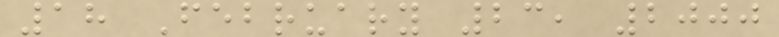18 February 23, 2000
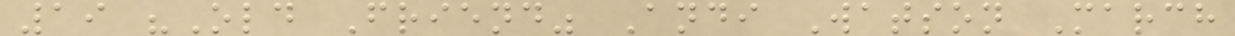19 "Old Friend" Andi Watson March
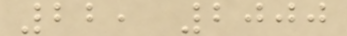22, 2000
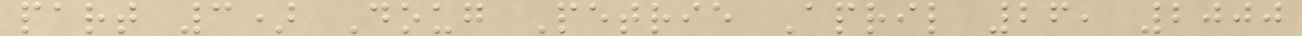part 3) Doug Petrie April 26, 2000
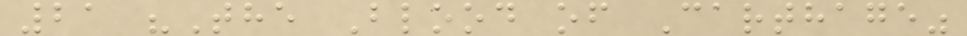21 "The Blood of Carthage"
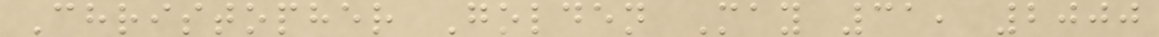Christopher Golden May 31, 2000
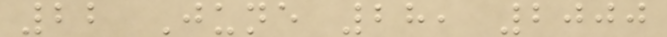22 June 28, 2000
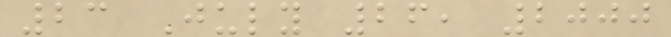23 July 26, 2000
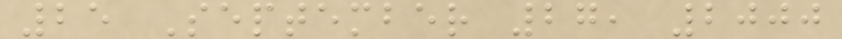25 September 27, 2000
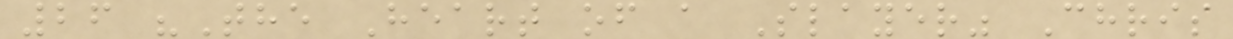26 "The Heart of a Slayer" Chris
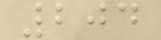204
